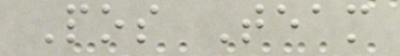Pos Team
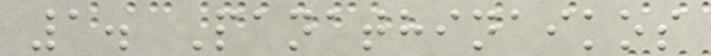1. Panathinaikos
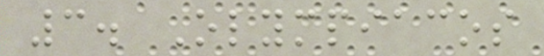3. Olympiacos
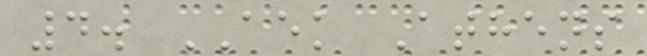4. AEK Athens
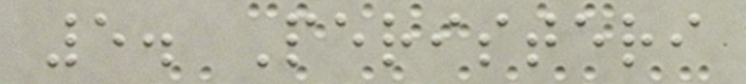5. Peristeri
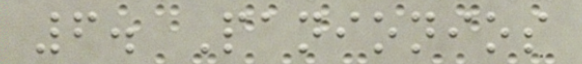6. Panionios
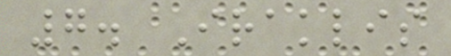7. Iraklis
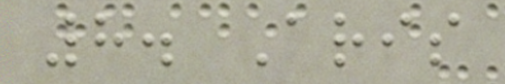8. Aris
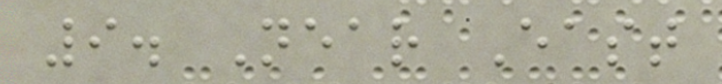9. Near East
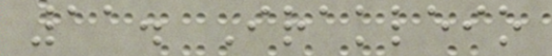11. Irakleio
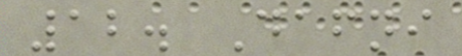12. Dafni
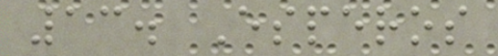13. Esperos
